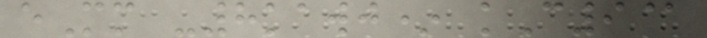eMm -8kawj* kC9@
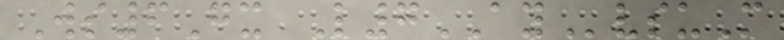Ws6Gx L7AYvsuM
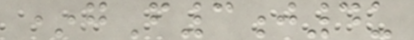*gF3j4u
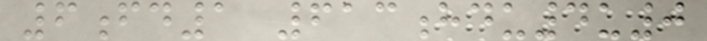6fd1 613hdu4u0
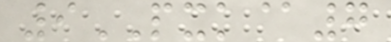9PXK@7
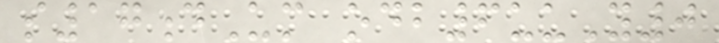s17dUm odb6uuY0
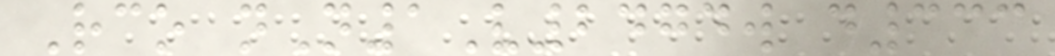Rco nN1V2474w d333
